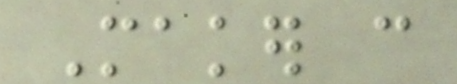Maker can
